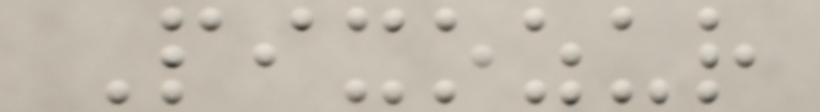Pixozur
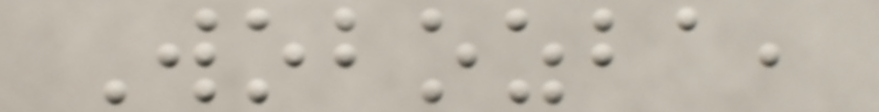Wobozba,
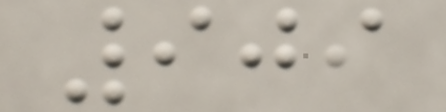909
